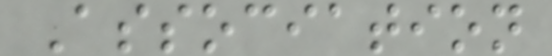Association
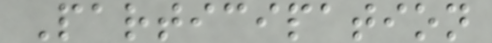Participation
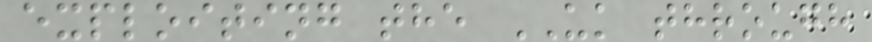exploiting the UK through
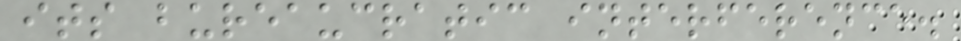its bureaucratic interference.
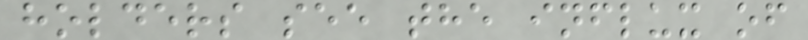holders see the influx of
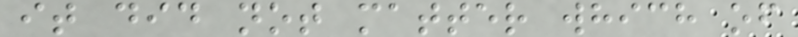it did not matter which of
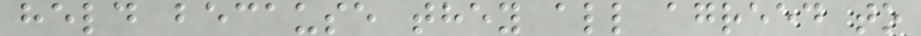held because they all agreed to
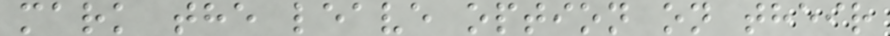mark the leave option on their
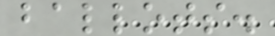ballots.
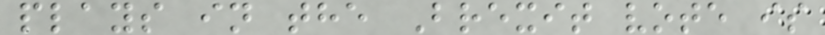plays in the Brexit vote is
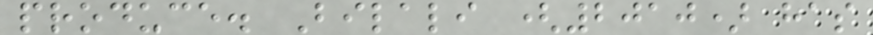produce. Bilali (2010) has
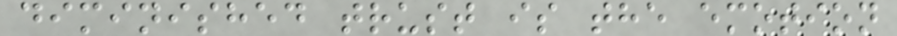diminished trust is the emotion
